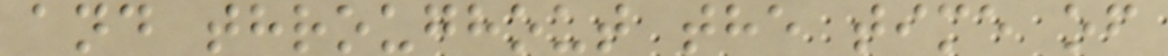and throughout the time of
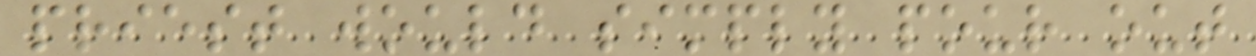priest would simply pour out
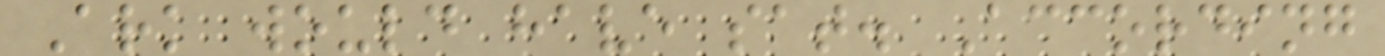Ark would have sat. According
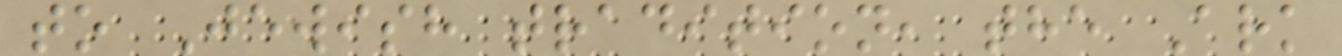to Jewish tradition, the Ark
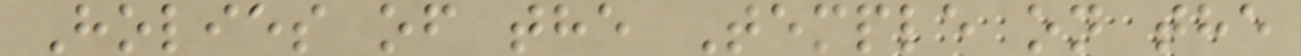Holies of the Temple on the
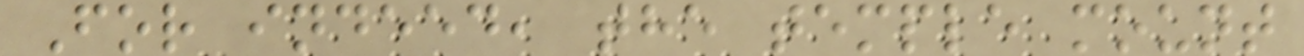For indeed, the temple mount
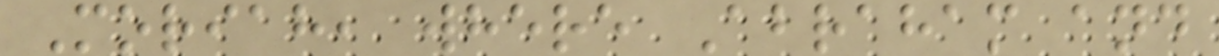Moriah, where Abraham and
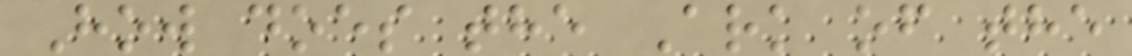How does the Ark of the
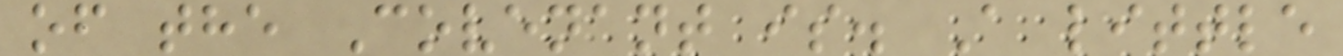of the Covenant is. A little
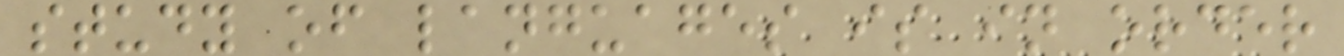study of languages is in order
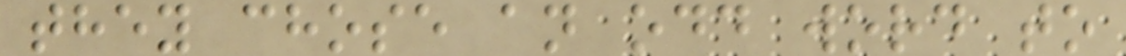they chose an odd word to
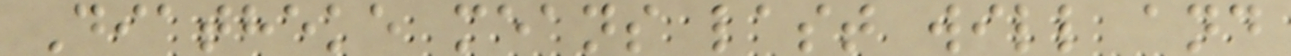Diatheke means last will and
